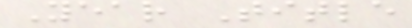Year Title
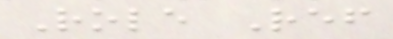Role Ref
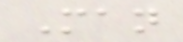Man
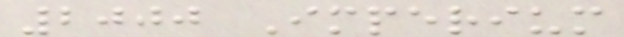2000 Imperium
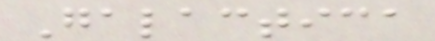Galactica
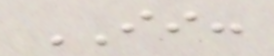II:
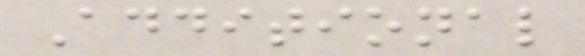Additional
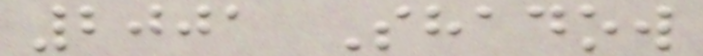2001 Shadow
